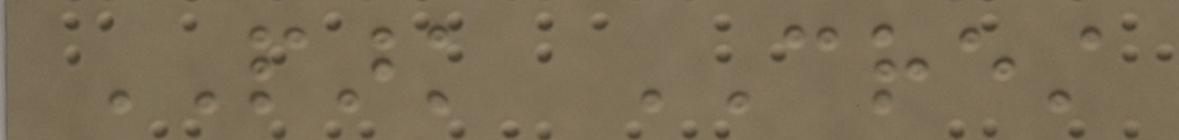PARK CREST
